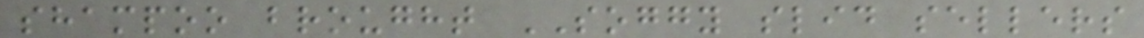shampoo brought SOGGY slid sellers
